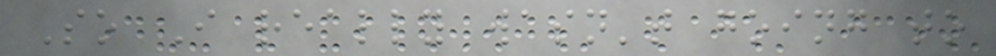So I really wasn't going to
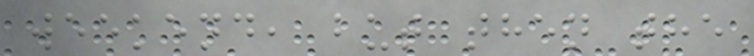weekend, but then the
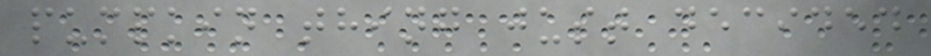pumpkin thing just decided
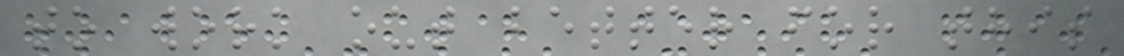to work out better for this
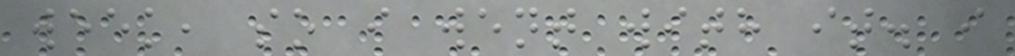week, so i went with it. i
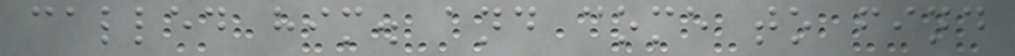called him. and come to find
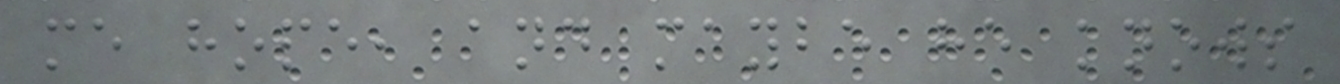me hope, and maybe he knows
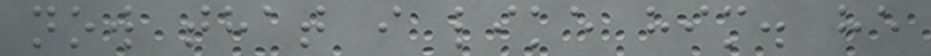now that i like him. he
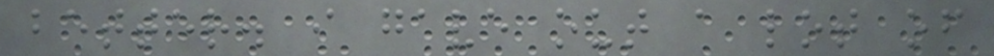better. i gave out a lot of
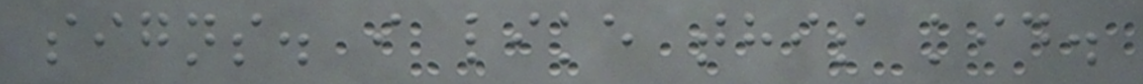signs. i like this kid.
